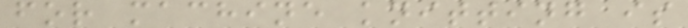for machine knitting is
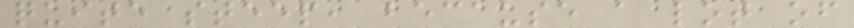quite steep, because a lot of
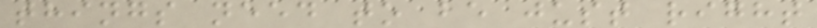things need to be just right
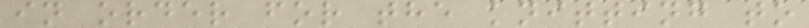in order for the knitting to
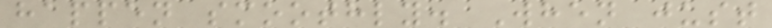happen smoothly. When just
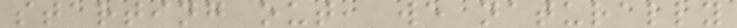starting out, we naturally
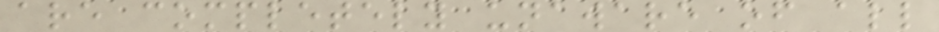are completely unaware of all
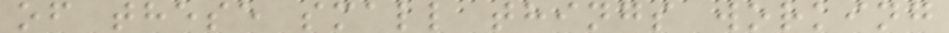of these small things working
